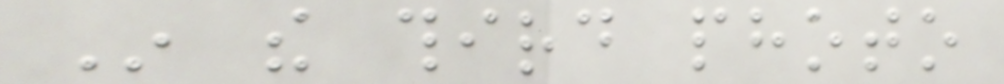In the third photo
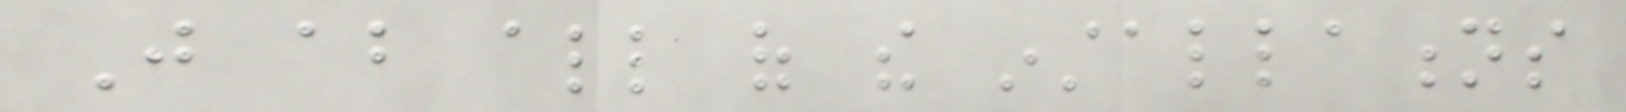Just about all of the installations
